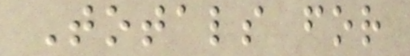Totals for
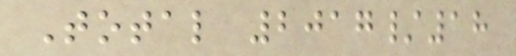Total 2017/18
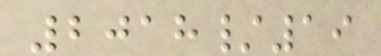2018/19
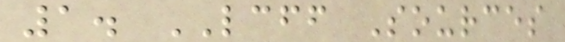1. LCFF Sources
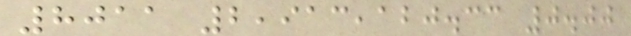8011 2,913,120.33 0.00
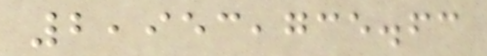2,953,735.63
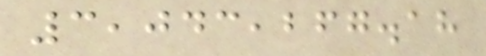3,043,267.18
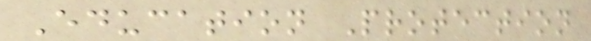Education Protection
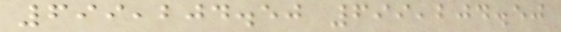699,204.50 699,204.50
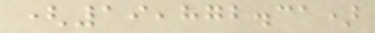(19,872.31)
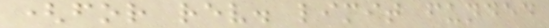(for rev. limit funded
